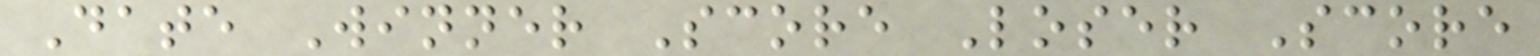Date Winner Score Loser Score
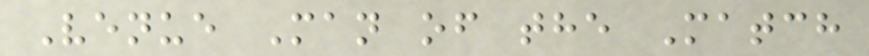Venue Man of the Match
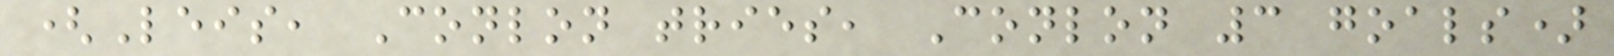(Leis, Conlon tries, Conlon 3 goals)
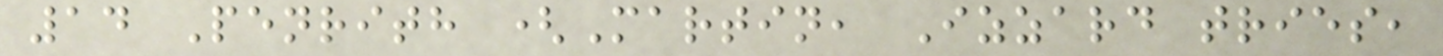14 Penrith (Martin, Izzard tries,
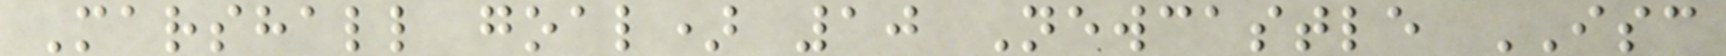Marshall goal) 10 Newcastle ISC
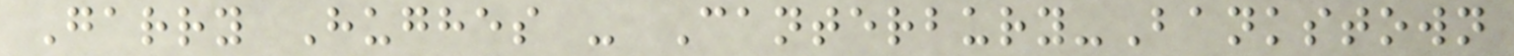Garry Hughes - Canterbury-Bankstown
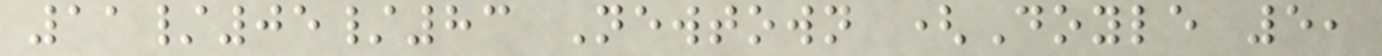11/05/83 Newtown (Doyle 5,
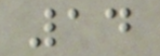14
